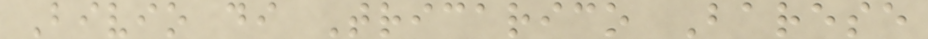Bivio di Tricarico Barese
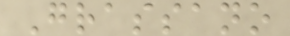Grassano
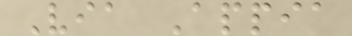Via Appia
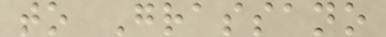to Grassano
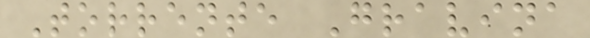Torrente Gravina
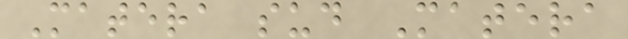Matera sud Matera
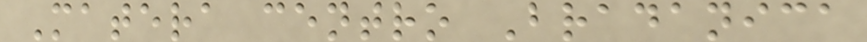Matera centro Bradanica
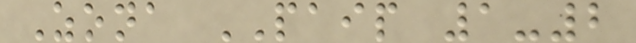Zona PAIP 1-2
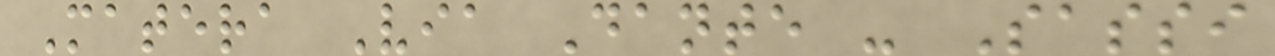Matera Via Dante - Sassi
